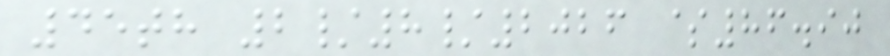45th 2/8/2026 $86.90
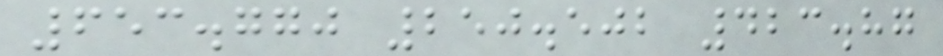653.770 250.502 423.87
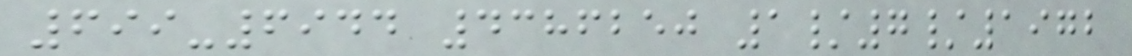699-6944 4386250 1/7/1972
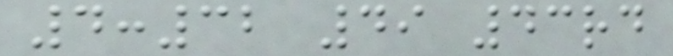4:32 49 43rd
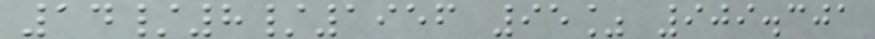14/8/1956 95% 909.301
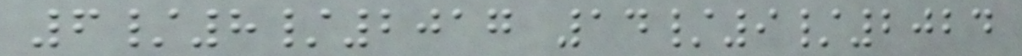6/8/2017 14/9/2024
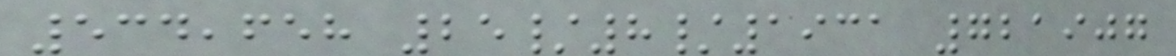534,658 25/8/1931 721907
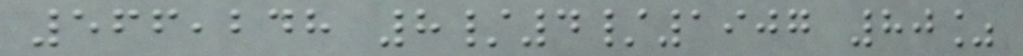566,248 8/4/1907 80%
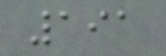191
